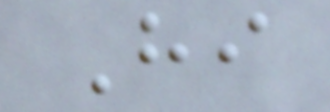Hi
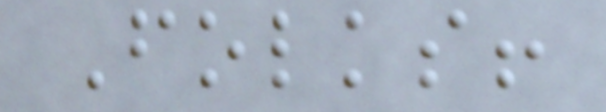Folks!
